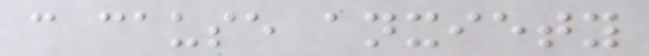can cause anxiety
